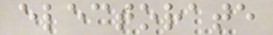electorate
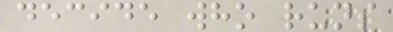decide who runs
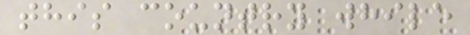this country while
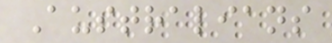Australians
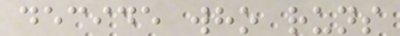decide who runs
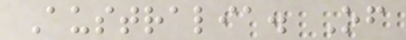Australia. Of
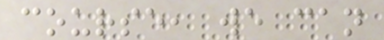course, we can
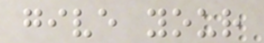give your
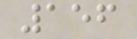156
